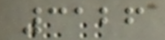3126
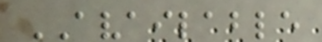AVAILABLE
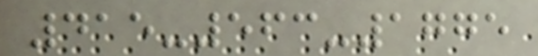415-563-1775
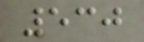530
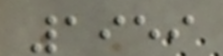1959
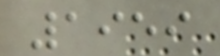1959
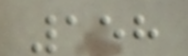158
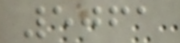5061
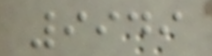9949
